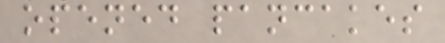opened pancakes
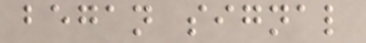began signal
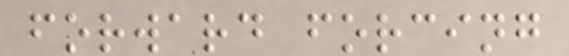forward forcing
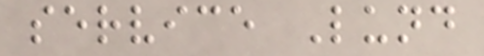service Lund
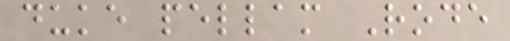duke pellam Rode
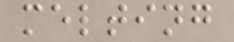melting
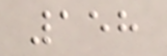158
